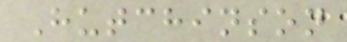Hutchinson
